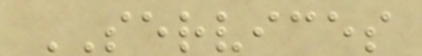SERVICES
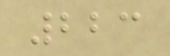223
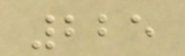225
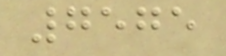7575
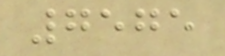7575
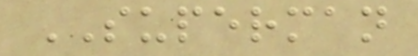SUPERMAN
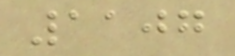1107
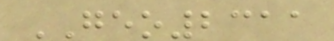GEO2311
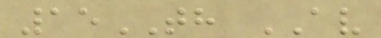15TH AV
